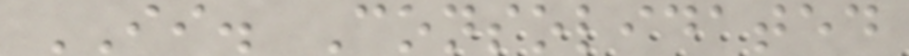II. Consolidated
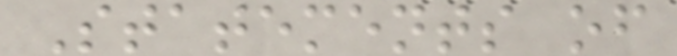Statements of
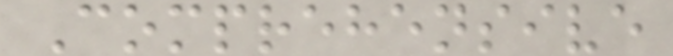Comprehensive
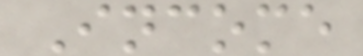Income
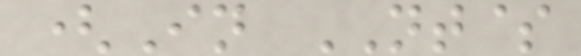(In NT$
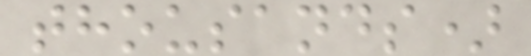thousands)
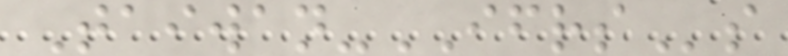Taiwan-IFRSs
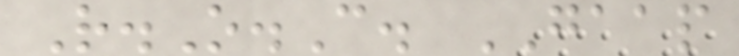R.O.C. GAAP
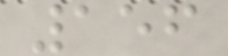156
